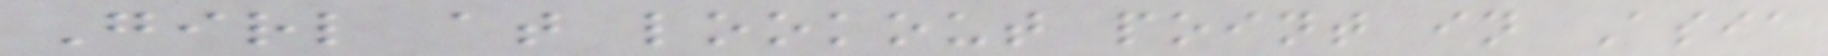Girl at lookout point in Asia
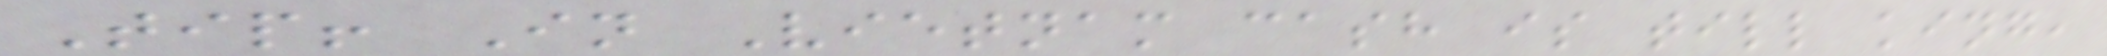Tip! In Vietnam cash is till king,
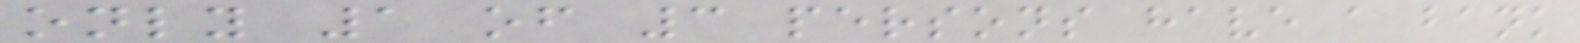only 1 of 3 persons have a bank
